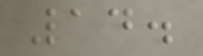14.
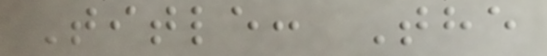Title: The
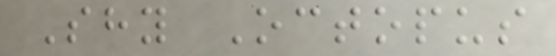Shy Octopus
